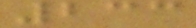233
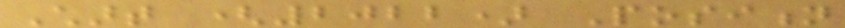Chart (2022) Position
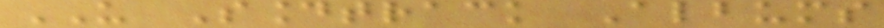US Soundtrack Albums
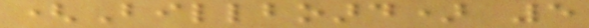(Billboard) 5
